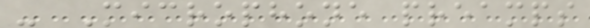- Microphone preamps
